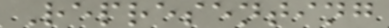Representing
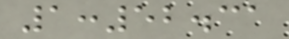1:52.31
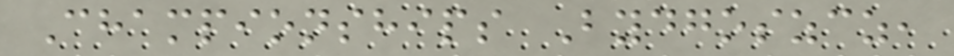Championships Bydgoszcz,
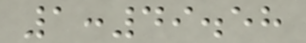1:49.58
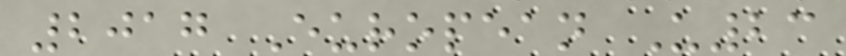2017 European U23
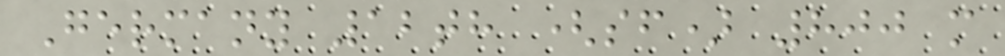Germany 12th (sf) 800 m
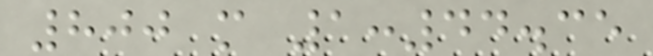800 m 1:44.35
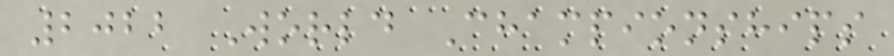2022 World Championships
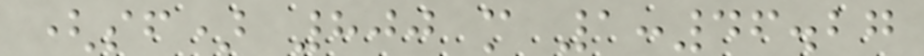(sf) 800 m 1:46.27
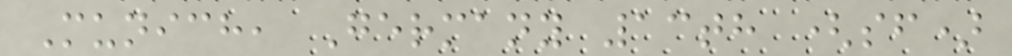Munich, Germany 13th (sf)
